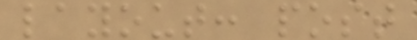layout: post
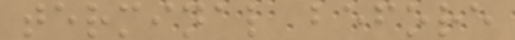terminal before
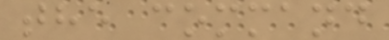the command
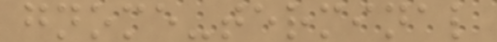gnome-terminal
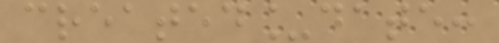created_date:
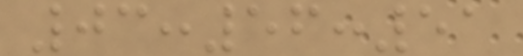03:56:51
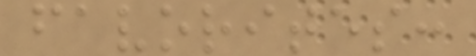favorites:
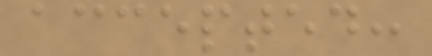accepted:
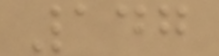147
